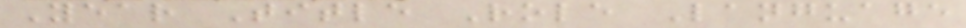Year Title Role Language
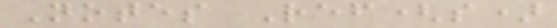Notes Ref(s)
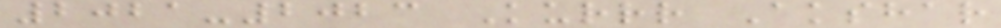2021-2023 Kurrr Akshar
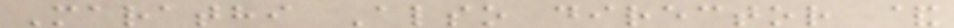Marathi Also director &
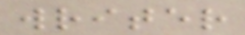writer
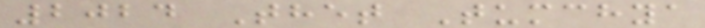2024 Thet Tumchya
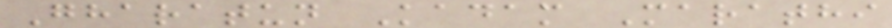Gharatun Kadam Marathi
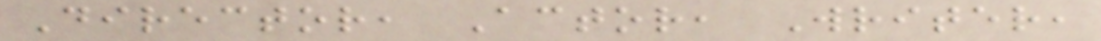Director, Actor, Writer,
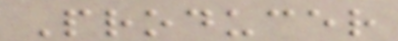Producer
